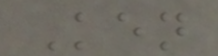Ken
